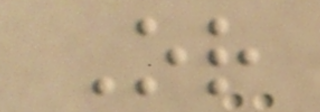Or
